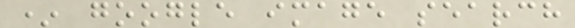* google image search
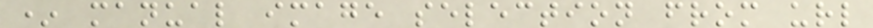* manual image selection from url
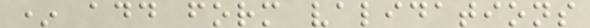* add form validations
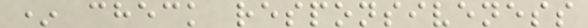* check responsiveness
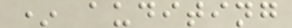* auditing
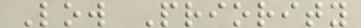Low Priority
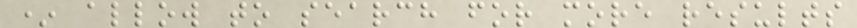* allow to search for more results
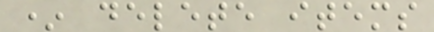* delete items
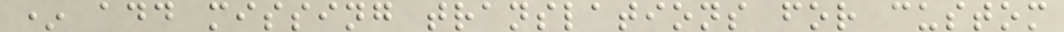* add missing translations for custom
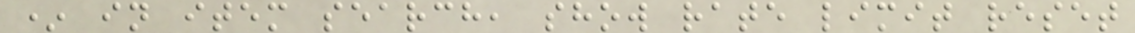* in item search, show rate limit reset
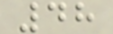48
